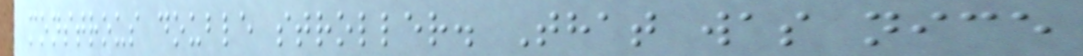monstrous double stroller. That was nice
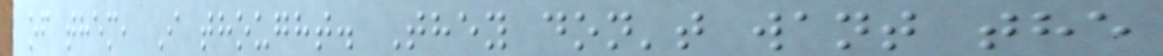of them, I thought. They don't want the
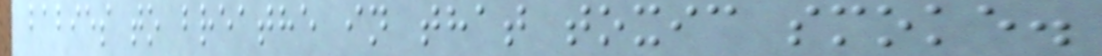babies to breathe in that toxic smoke.
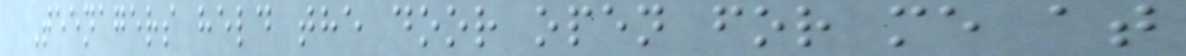Teenagers held the door open for me at
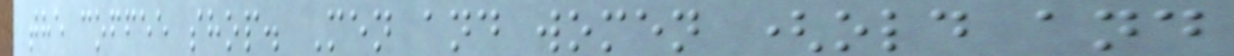the coffee shop. Men and women (old and
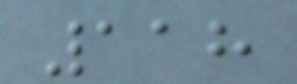118
